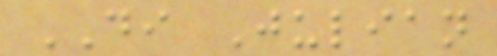DI Julian
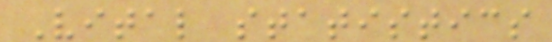Vital statistics
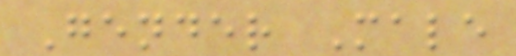Gender Male
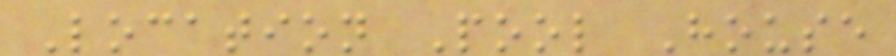Location Pool House
